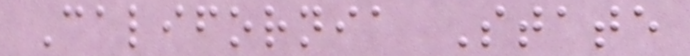California State
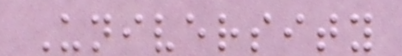University
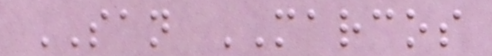SAN MARCOS
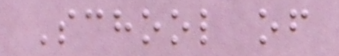School of
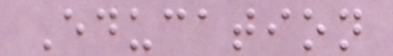Education
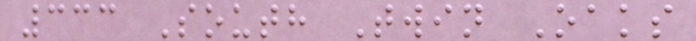333 South Twin Oaks
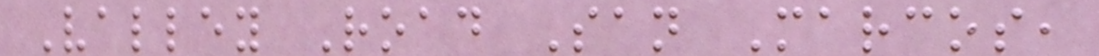Valley Road San Marcos,
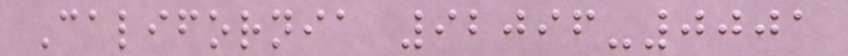California 92096-0001
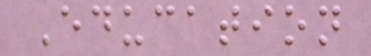Education
